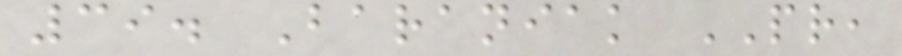39. Baraniak PR,
